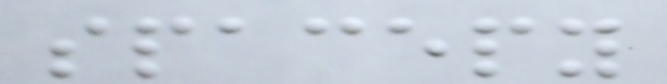spacepy
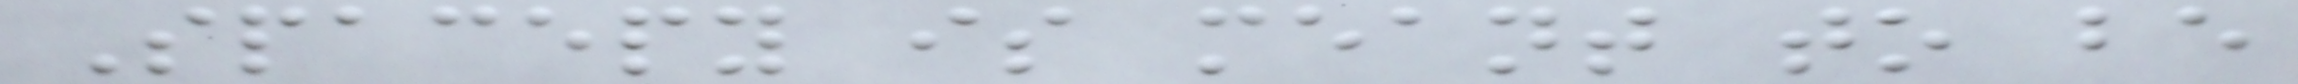Spacepy is meant to be
